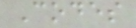Codes
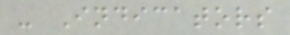- Indicators
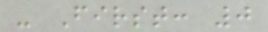- First: 0
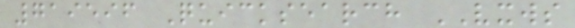719596 Quicksearch VXWS
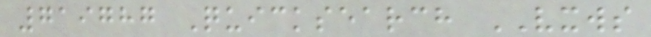719787 Quicksearch VXWS
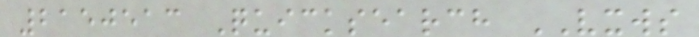2150513 Quicksearch VXWS
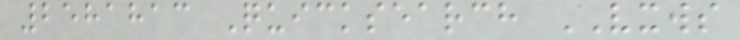2581813 Quicksearch VXWS
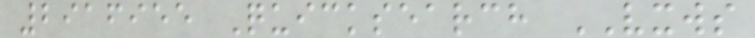2916955 Quicksearch VXWS
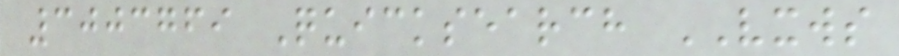3003769 Quicksearch VXWS
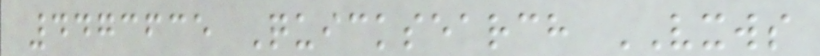4473635 Quicksearch VXWS
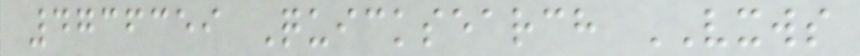4736359 Quicksearch VXWS
